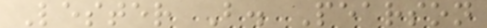Lester B. Pearson
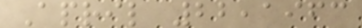April 22,1963
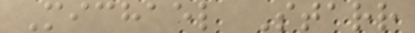Michael Starr
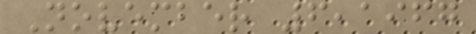November 6,1967
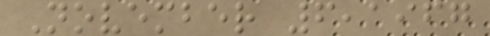November 6,1967
